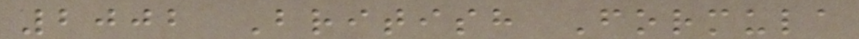2002 British Formula
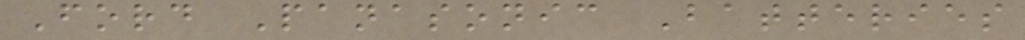Ford Panasonic Batteries
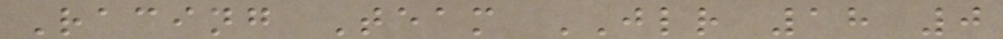Racing Team JLR 18 0
